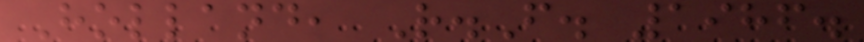Holland, R.F. 1986.
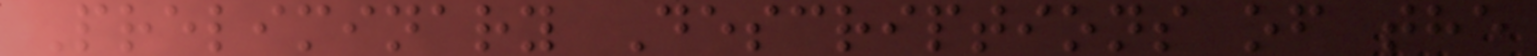Preliminary Descriptions of the
